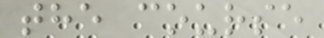the course
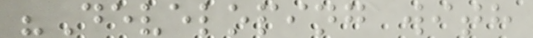"Developing with
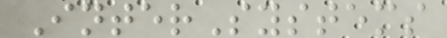InterSystems
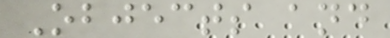Objects and
